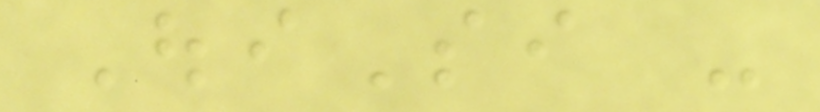OuiSi -
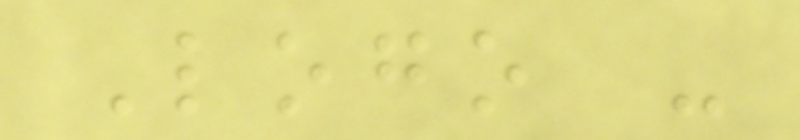Logo -
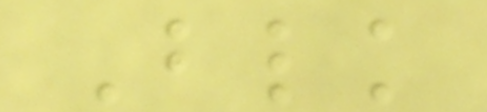Blk
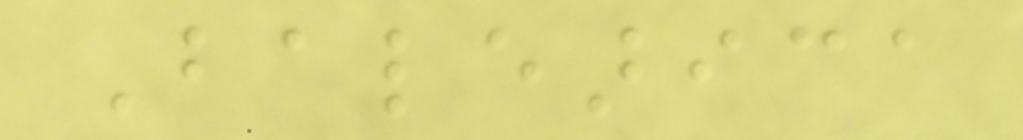Balearica
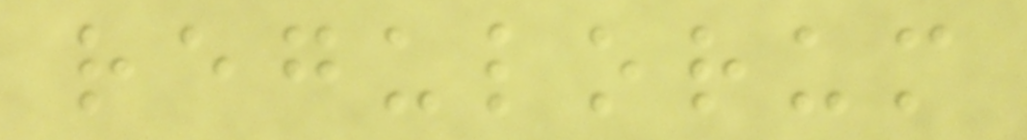regulorum
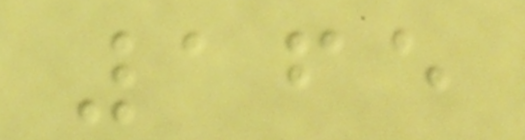165
